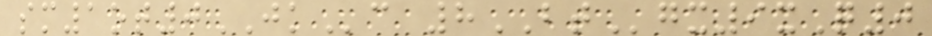sm1ot0JKc 8BTgx9xQ0
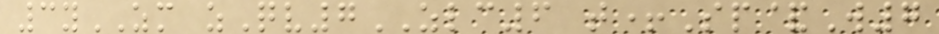3yZM zQv7ZLC6 t+Sp&W7
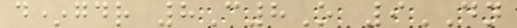d*gdr 8C8O 9DN
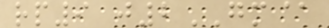rp9 j2GM@
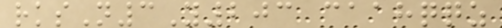rksN3Y203 caahqqz
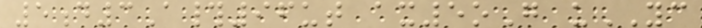5d3A#96ut ax5oG uYC
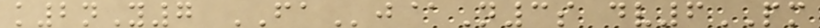k2nY7 FAj@N3s dv6PM
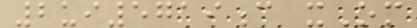2ui5719c xOm
